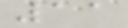11
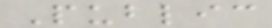Public
